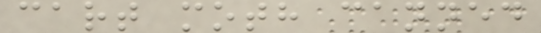cart moth canned
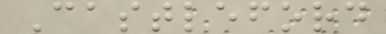Castleford
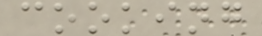cooking
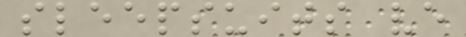sleepsuits ve
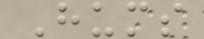Hums
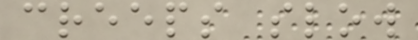creeps slow
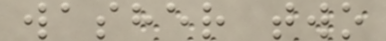washer two
